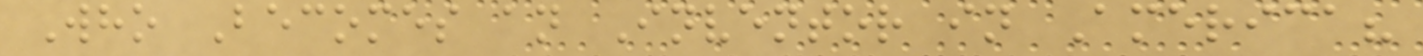Who Becomes an Inventor in America?
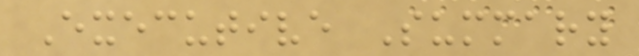Executive Summary
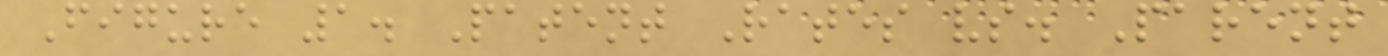Figure 1. Patent Rates vs. Parent
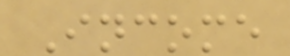Income
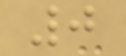0
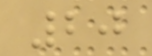20
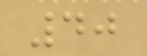40
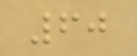60
